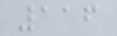116
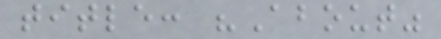title: "About"
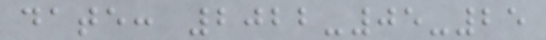date: 2022-05-25
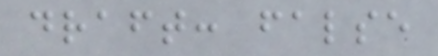draft: false
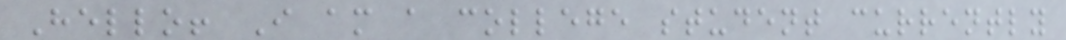Hello! I am a college student currently
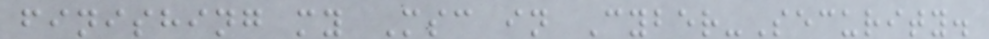finishing my Msc in Cyber-Security.
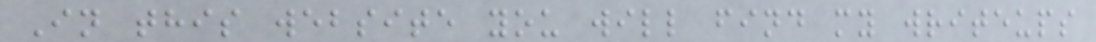In this website you will find my writeups
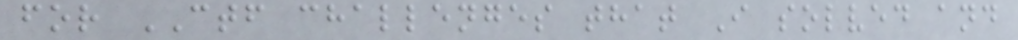for CTF challenges that I solved and
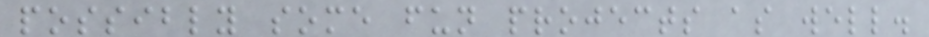possibly some fun projects as well.
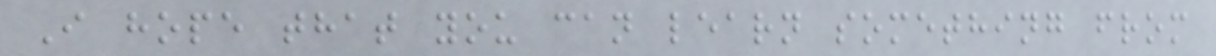I hope that you can learn something from
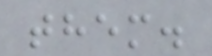them.
